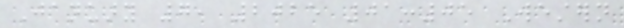January 7, 2025 01:05 Western
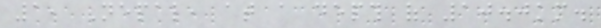1, Nepal, at a depth of 10.0km.
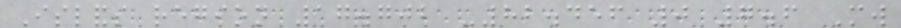Islands region 17.702 -82.456 0 7.6 Mw
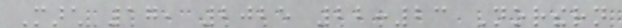March 17, 2025 22:23 Northern
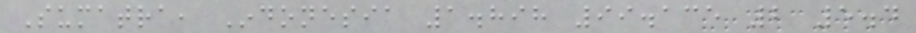Sumatra, Indonesia 1.898 99.135 2 5.4
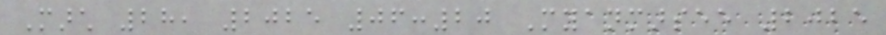March 28, 2025 06:20 Myanmarsee 2025
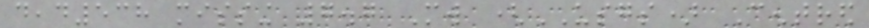dead538 missing 7.7 Mw (USGS) Centred
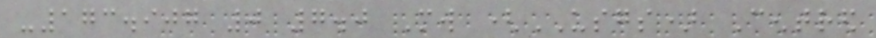-173.907 0 7.0 Mw (USGS) Centred
